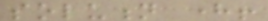solution here!
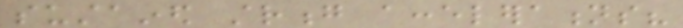sustained strong accelerations?
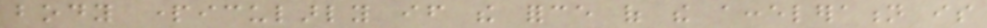body particularly if the force of the acceleration is
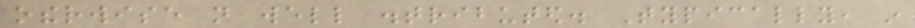otherwise not well distributed. Typically, in
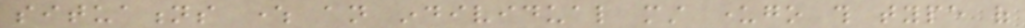situations where an individual must undergo this type of
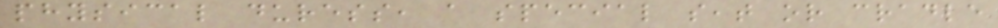physical duress, a special seat or cradle
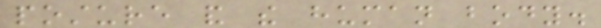posture and the human body.
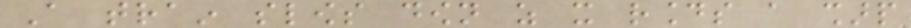A train slows down as it rounds a sharp
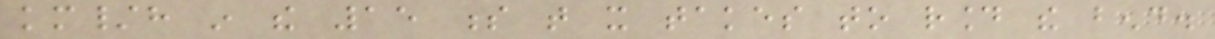km/h in the 15 s that it takes to round the bend.
